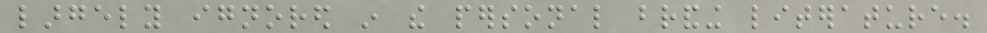largely ignored in the personal branding literature.
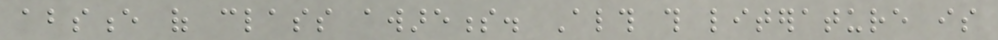absence of class awareness. Although this literature is
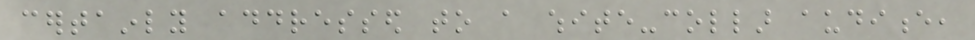certainly addressed to a white-collar audience,
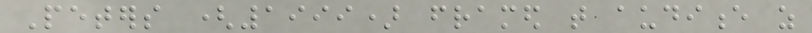Peters (1999) framed that audience as
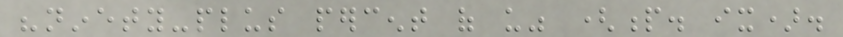"ninety-plus percent of us" (p. ix).
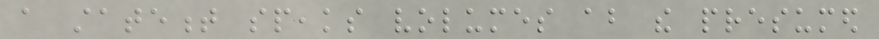a statement speaks volumes about the presumed
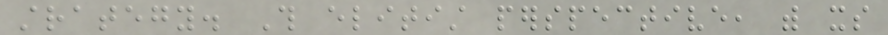strategy. This elitist perspective, with its
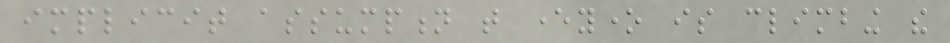implicit assumption that everyone is climbing the
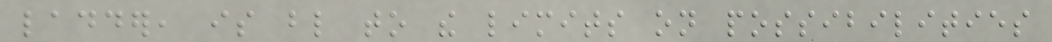ladder, is blind to the limits on possibilities
